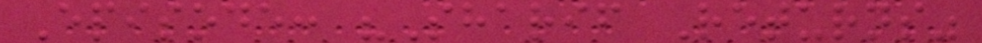Episode: "Sharif Returns"
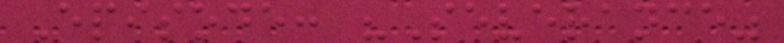Episode: "Severance"
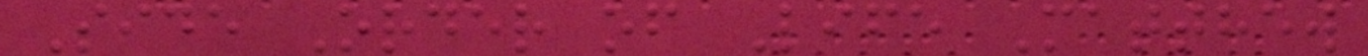Side Order of Life Matthew
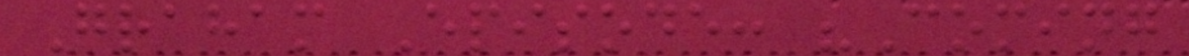Graham Episode: "Coming
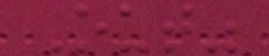Out"
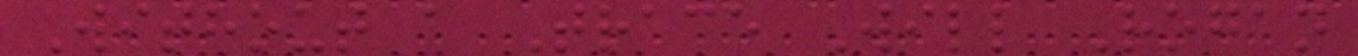Without a Trace Will Rogan
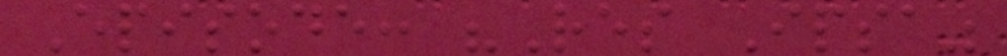Episode: "Res Ipsa"
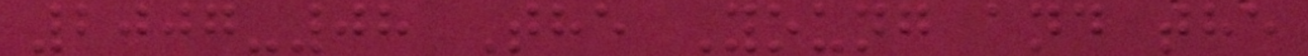2007-08 The Young and the
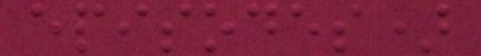episodes)
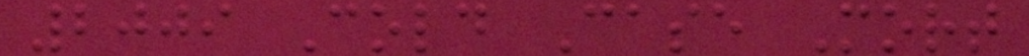2009 Cold Case Mort
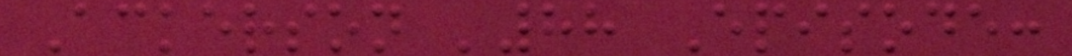Ackerson '88 Episode:
